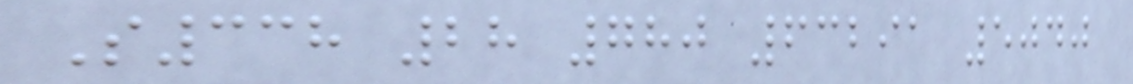S338 28 780 63291 5040
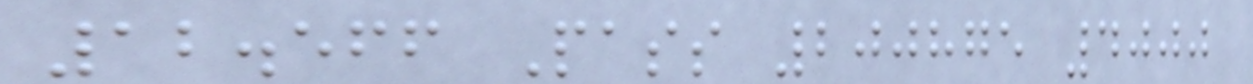12.566 Pass 200875 4000
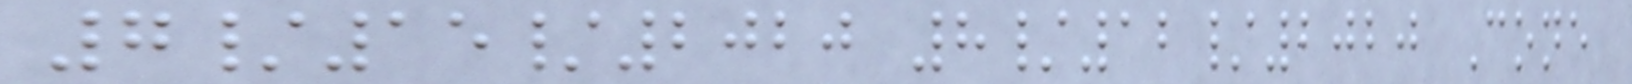7/15/2020 8/12/2020 Cone
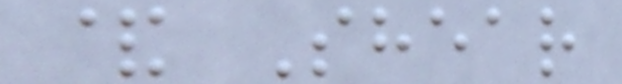& Shear
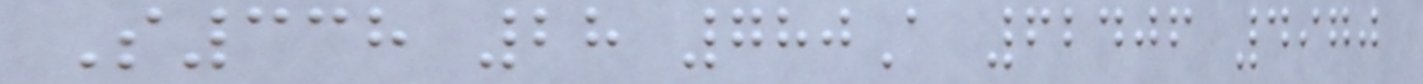S338 28 780A 62406 4970
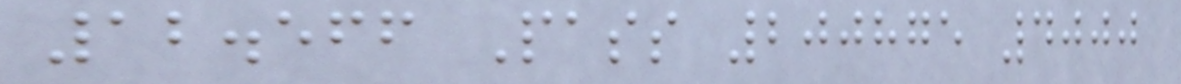12.566 Pass 200875 4000
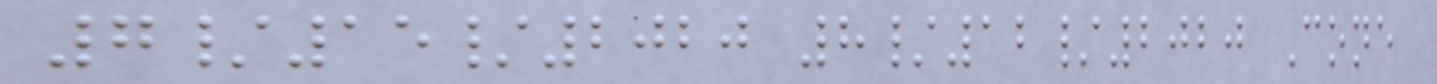7/15/2020 8/12/2020 Cone
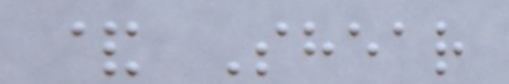& Shear
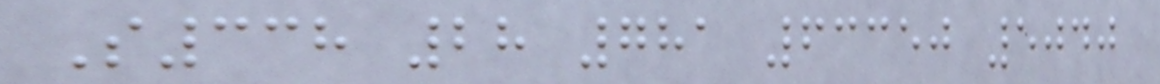S338 28 781 63350 5040
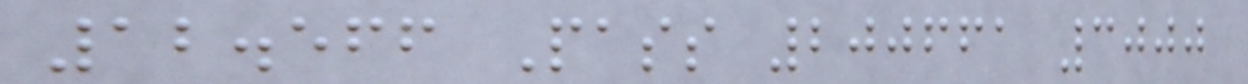12.566 Pass 200661 3000
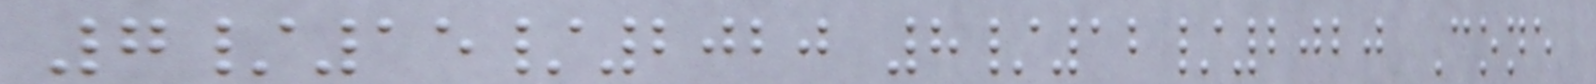7/15/2020 8/12/2020 Cone
